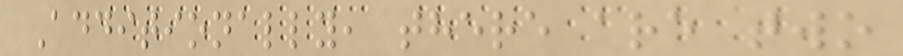Additionally, there are two
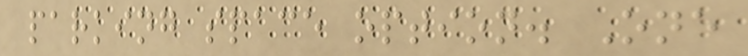parking space option. One
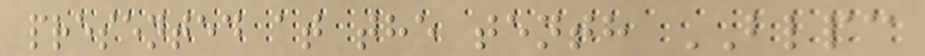presented at the tenth BLPC
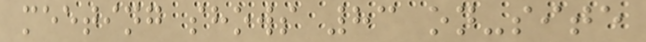meeting shows 83 on-site
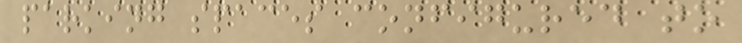parking spaces configured to
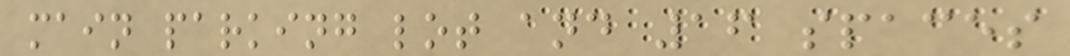main parking lot and 16 spaces
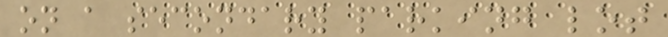on a secondary parking lot
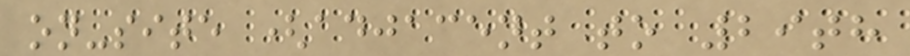on-site (adjacent to 29th
